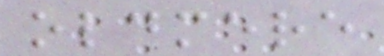oldmere
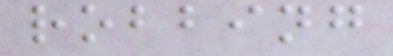robbing
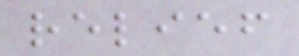relief
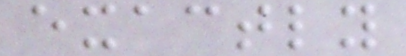exactly
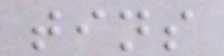tins
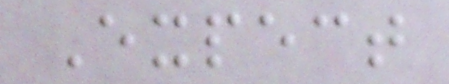Expect
